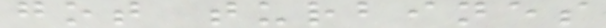got turbines
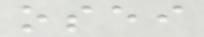osei
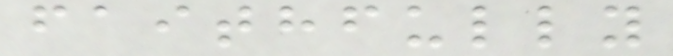faithfully
